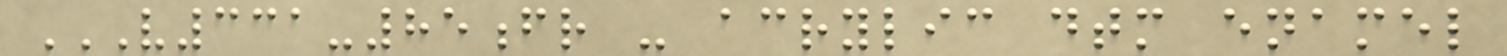V331-85FR - ACRYLIC DTM ENAMEL
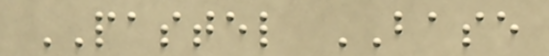PASTEL BASE
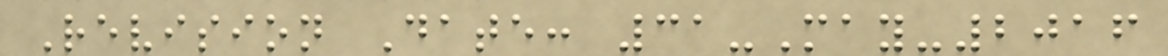Revision Date: 31-May-2016
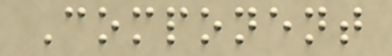Component
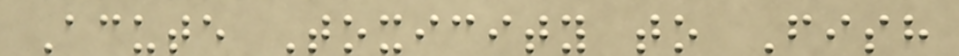Acute Toxicity to Fish
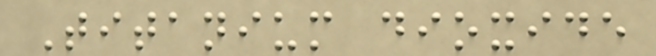Titanium dioxide
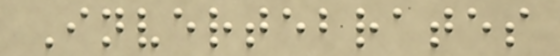Invertebrates
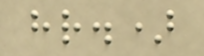hr.)
